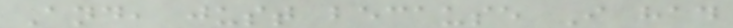And, just because I had
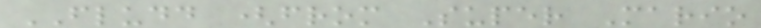FLUDD (from Super Mario
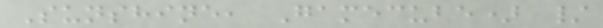Sunshine, Gamecube) /
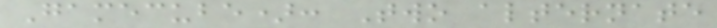Gamecube): Two alternate
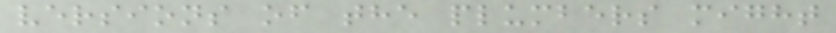versions of the plumbers might
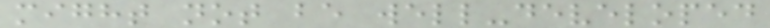might not be well-developed
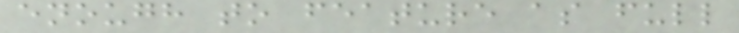enough to feature as full
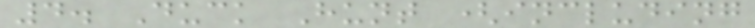4. Duck Hunt (including
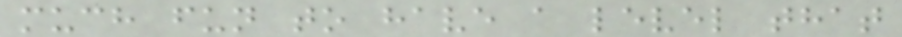much fun to have a level that
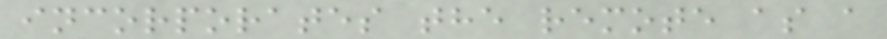incorporates the remote as a
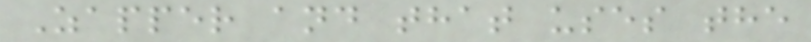Zapper and that uses the
